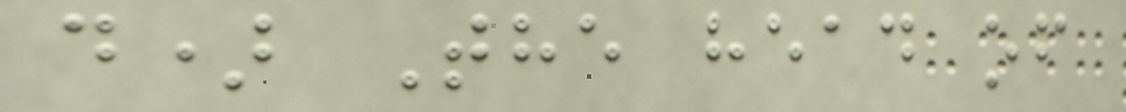d) The head of
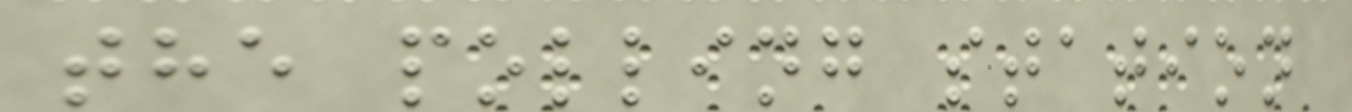the polling station
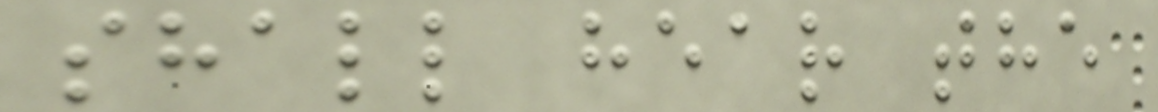shall hear the
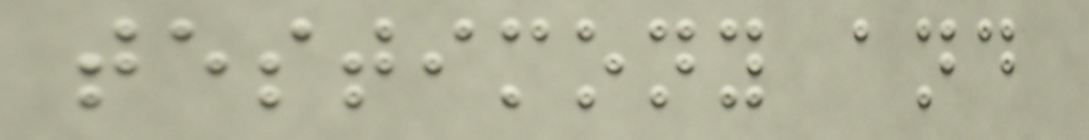testimony and
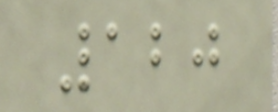120
